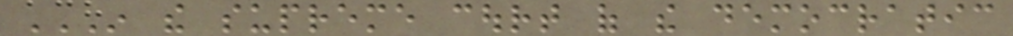IN THE SUPREME COURT OF THE DEMOCRATIC
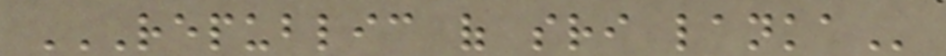REPUBLIC OF SRI LANKA
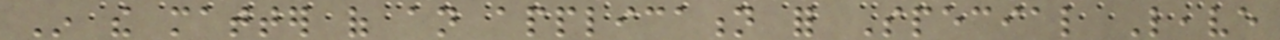In the matter of an application for Special Leave
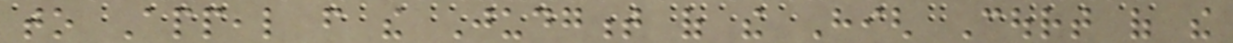to Appeal from the Judgment of the High Court of the
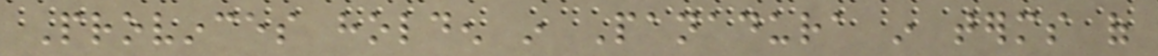Provinces holden in Panadura in terms of
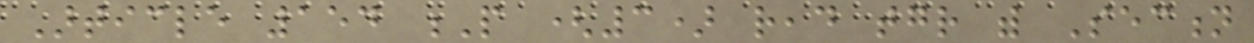Article 154 P (3) read together with Section
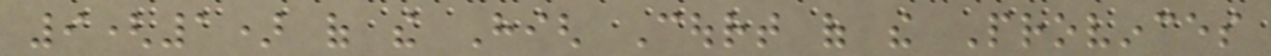9(1) of the High Court of the Provinces
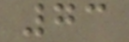73
